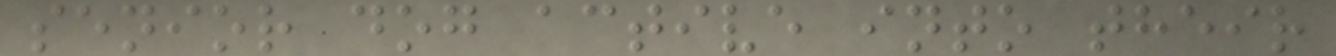senior dog active into their
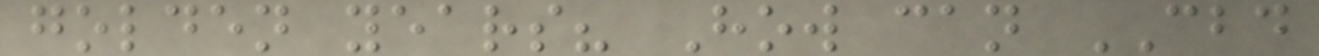golden years? How can CBD
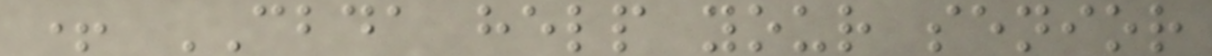+ CBDA help your senior
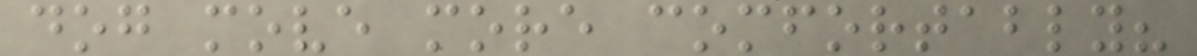dog move more comfortably?
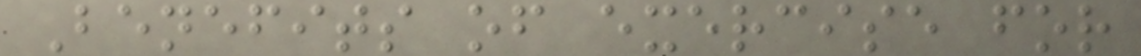Benefits of exercise for
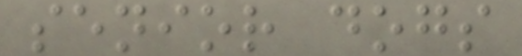senior dogs
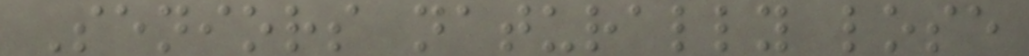Seniors naturally lose
